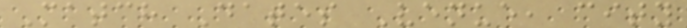Match Dates Venue, city
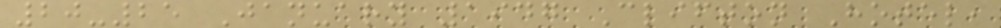20-25 January 1947 Clifton Hotel,
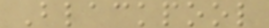Blackpool
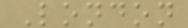London
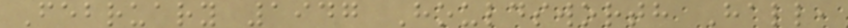February 1947 Houldsworth Hall,
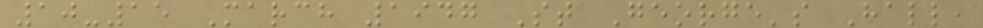10-15 March 1947 St George's Hall,
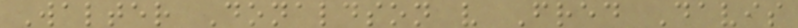Walter Donaldson v Fred Davis
